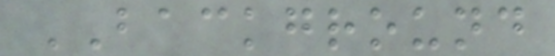BACKGROUND
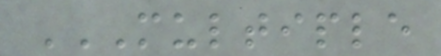MULTIPLE
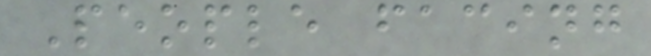People facing
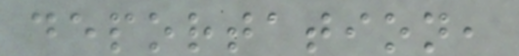deportation,
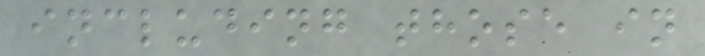including those in
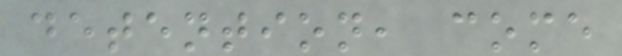detention, come
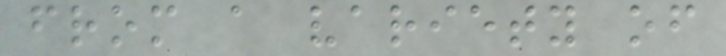from a variety of
